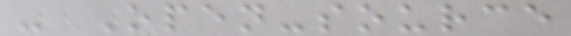- Open-source
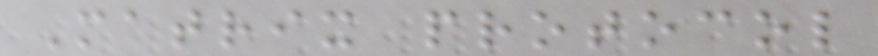Matrix protocol
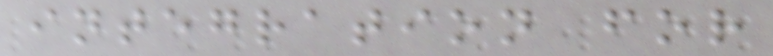integration for
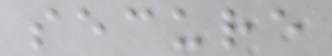secure
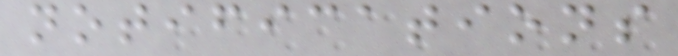notifications
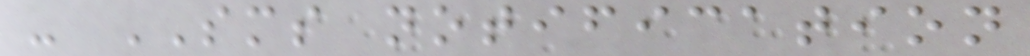- SMS notification
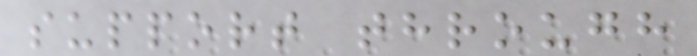support through
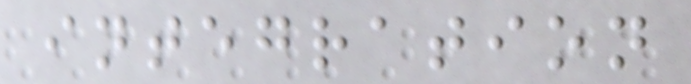integration
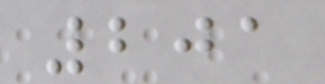201
